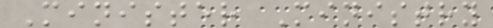Minister Ministry
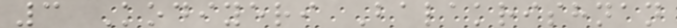3 Kodiyeri Balakrishnan
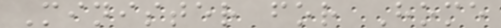Minister for Home
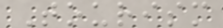Tourism
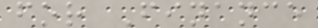for Finance
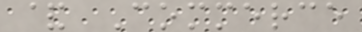& Commerce
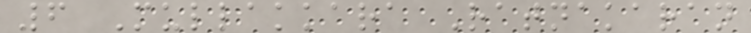6 Mullakkara Ratnakaran
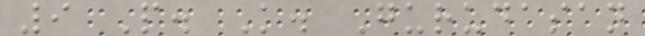9 P. K. Gurudasan
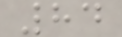84
